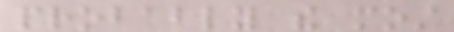probably the most
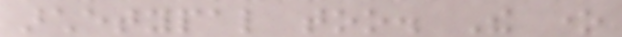archetypal too. The one
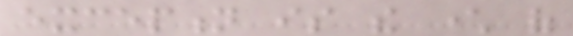exception is the character of
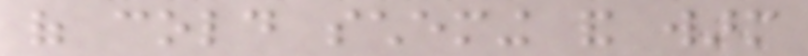of cold scheming and warm
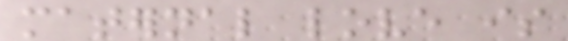maternal love is
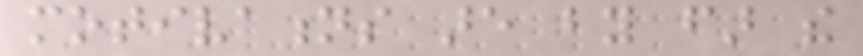motivations are by far the
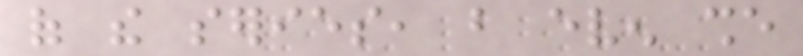of the series, but even she
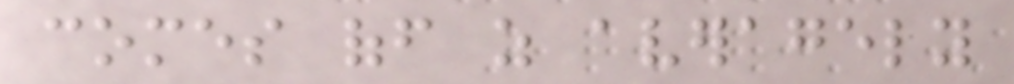comes off as averagely
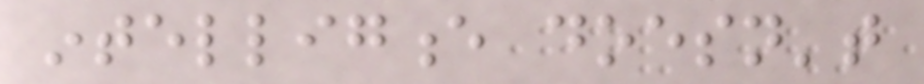intelligence doesn't
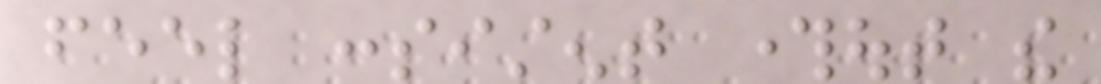feel consistent throughout the
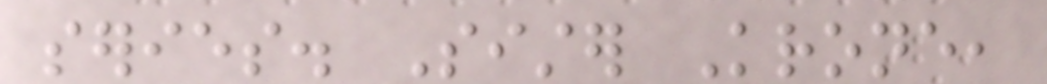series. Sister Krone,
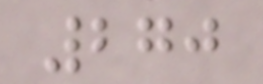270
